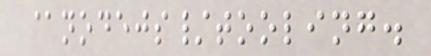@nodejs/tooling.
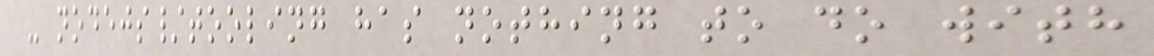- nodejs/tooling has nothing to do with
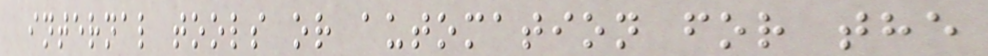internal tools or automation for the
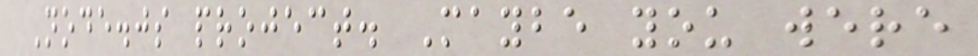Node.js project. Maybe you were
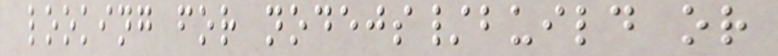looking for nodejs/build or
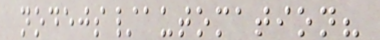nodejs/automation?
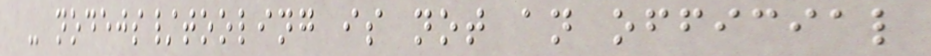- nodejs/tooling is not an official
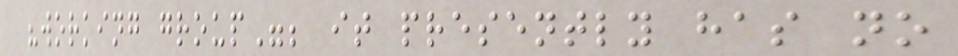"working group"; it presently has no
